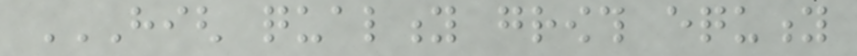HIGH QUALITY GROWTH EQUITY
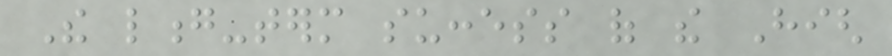The long-term success of the High
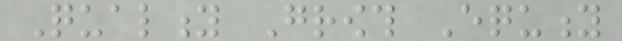Quality Growth Equity
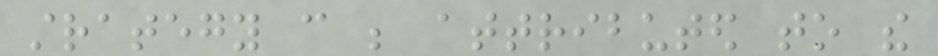strategy can be attributed to the
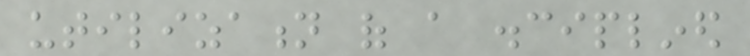utilization of a disciplined
